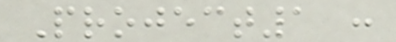Project1 :
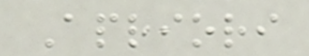Apriori
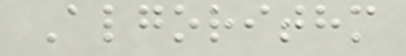Algorithm
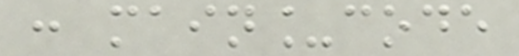: main_code
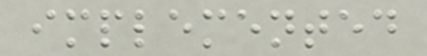implemented
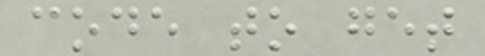code to get
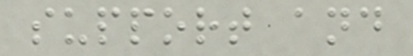support and
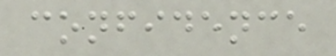confidence
